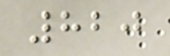820
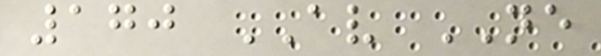170 AV NE
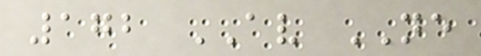172 AV NE
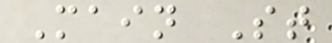Main St
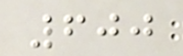600
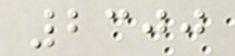2300
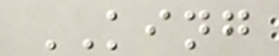KING
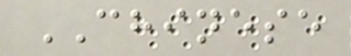CHINESE
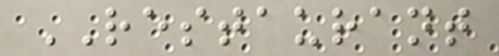RESTAURANT
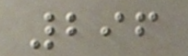296
